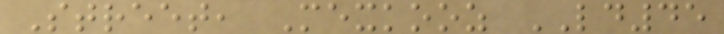Street, Mexkooz LD45
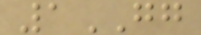1GG
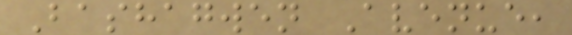Bashagwen Avenue,
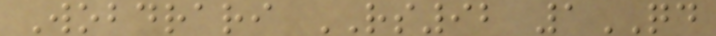Wobdrari RS92 1QD
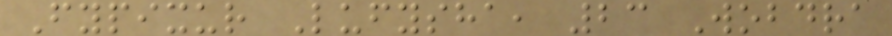Fypixur Lufysha, 23 Wobdra
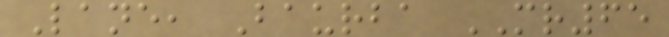Lane, Baurba MR65
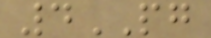4PG
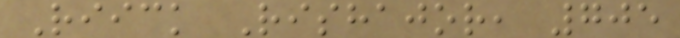Riick Rishajor, 705
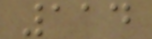114
